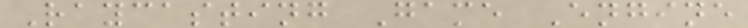Raycasting Game Engine
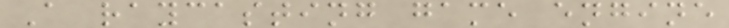A raycasting game engine
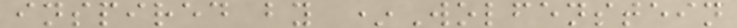inspired by *Wolfenstein
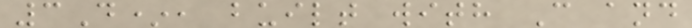3D*, built with C and
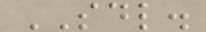SDL.
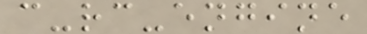c-rc-engine
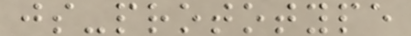js-prototype
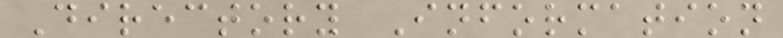Directory Information
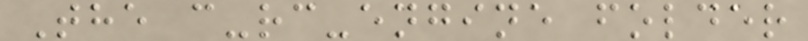The c-rc-engine folder
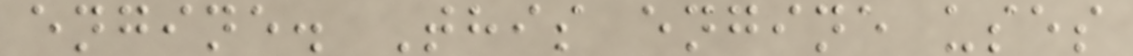engine. This engine uses
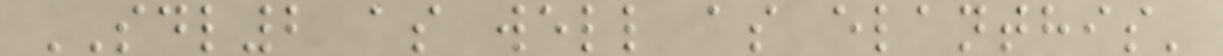SDL2 as well as elanthis'
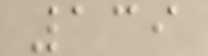139
